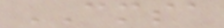CMSA
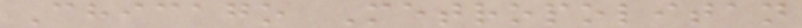Chicago Metropolitan
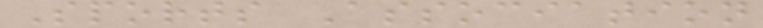Sports Association
